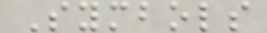Symbols
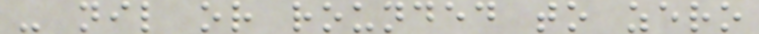- nil or rounded to zero
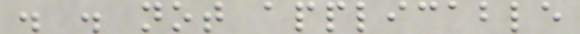. . not applicable
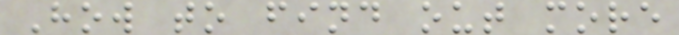How to find out more
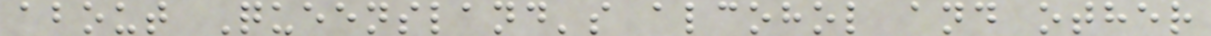about Queensland's alcohol and other
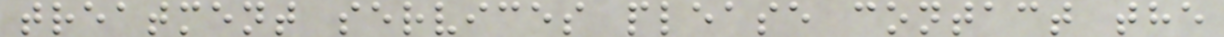treatment services please contact the
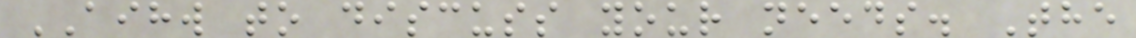AIHW to discuss your needs. The
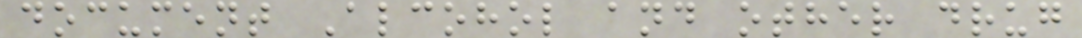document Alcohol and other drug
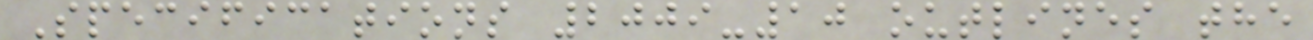Specifications 2009-10 outlines the
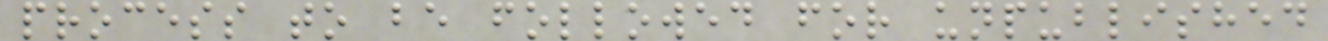process to be followed for unpublished
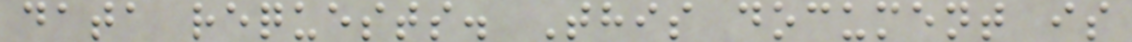data requests. This document is
